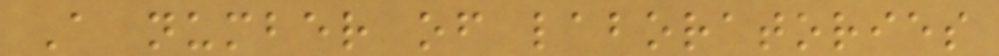A number of laboratories
